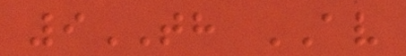9TH AV
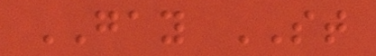GAY ST
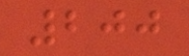200
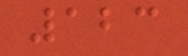123
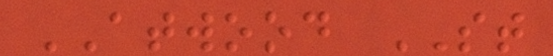ATWOOD ST
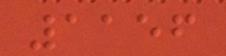1156
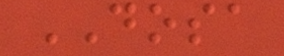DOSA
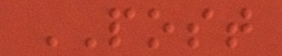POST
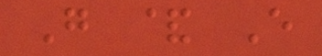G & E
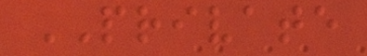PRIVATE
